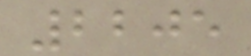2205
